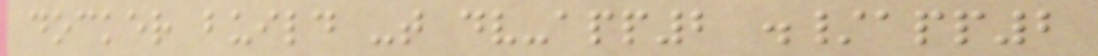docker build -t dv-app2 ./app2
